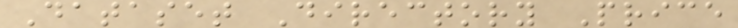Dataset Directory Price
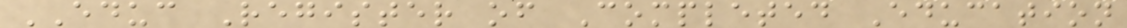EDUC Register of Completed Education
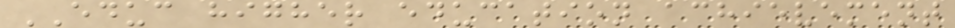EDUC higher education achievement
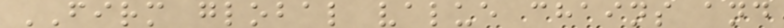FIRM global value chains and
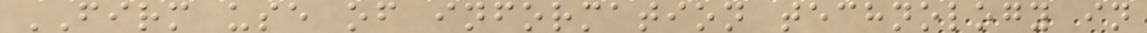FIRM use of information technology in
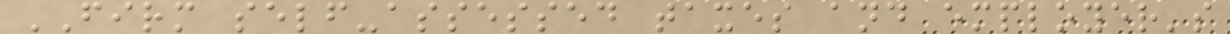FIRM self-assessed taxes and employer's
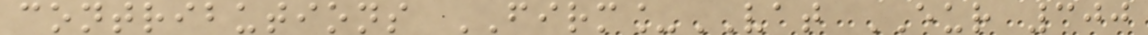contributions FIRM_VAT EUR 300
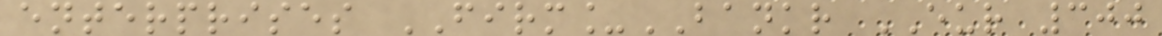enterprises FIRM_BANKR EUR 300
